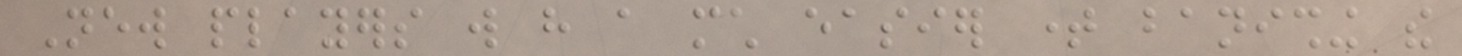New players will have a much easier time banishing the
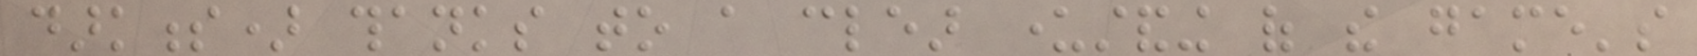darkness) thanks to a clear understanding of the game's
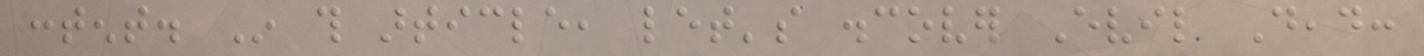content. In this article, let's discover Evil Dead:
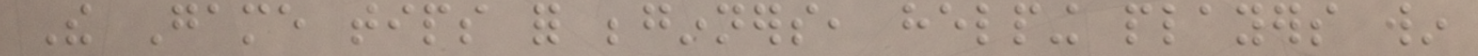The Game tips for beginners, helping players win
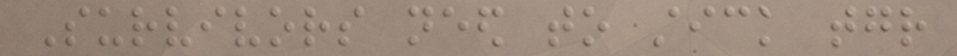Survivors need to stick together
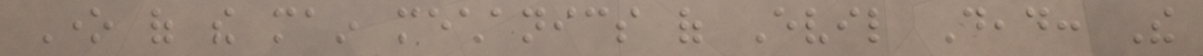One of the main mechanics of Evil Dead: The
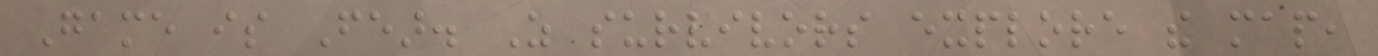Game is Fear. As survivors explore the map,
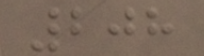208
